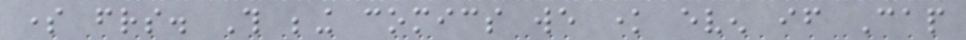some friends. This being comics we know even if Cap
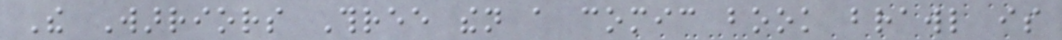The Warriors Three then a comic book brawl is
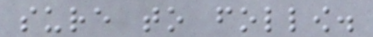sure to follow.
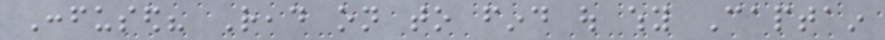Confused? Read on to find out why Captain
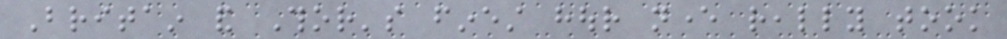Britain and Thor's finest hour never really took
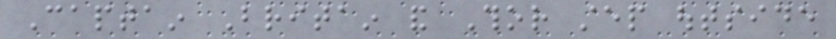Captain Britain and Thor step outside
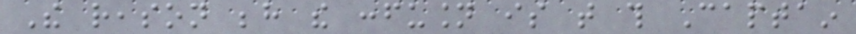The reason behind the confusion is that this Captain
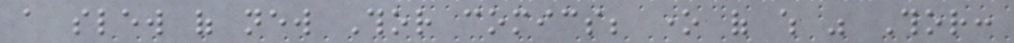a slew of new Thor comics; one of which was Thor:
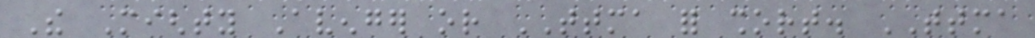The Mighty Avenger or TTMA for short. TTMA
